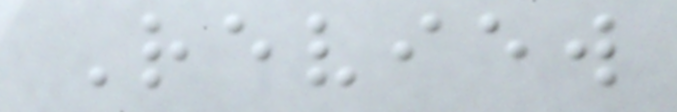Review
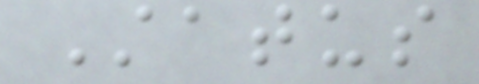Status
